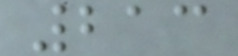213
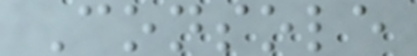Console
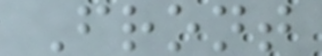Front
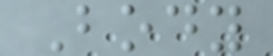Body
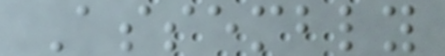Assembly
